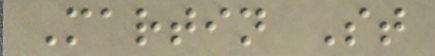Martin St
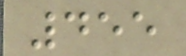455
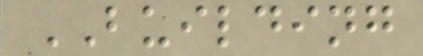BUILDING
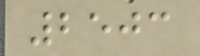2503
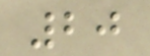20
